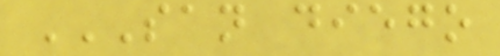SAN DIEGO
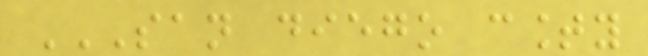SAN DIEGO COUNTY
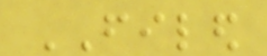FILED
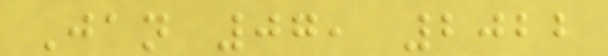Jan 07, 2022
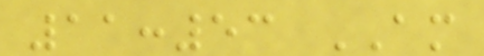11:53 AM
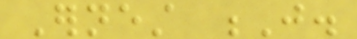Ernest J.
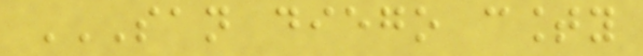SAN DIEGO COUNTY
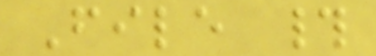File #
